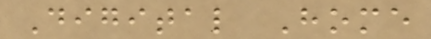Digital Home
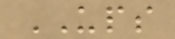UPS
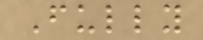Fully
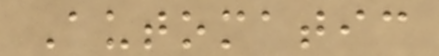Automatic
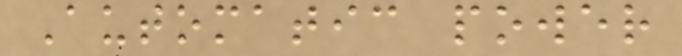Automatic power
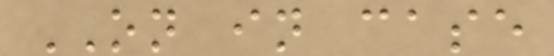ON in case
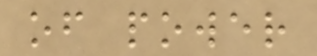of power
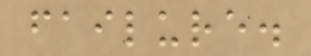failure.
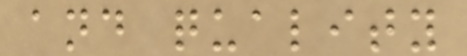and quality
